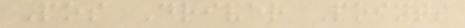Pos Driver Points
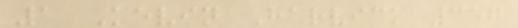1 Kevin Harvick 357
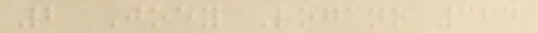2 Joey Logano 324
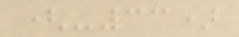(-33)
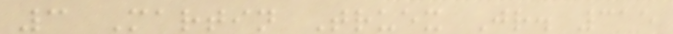3 Martin Truex Jr. 315
